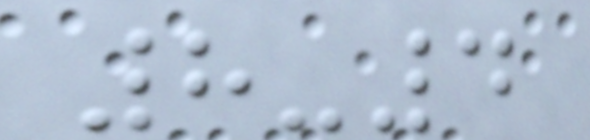8-4
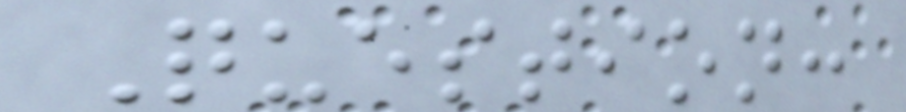Question:
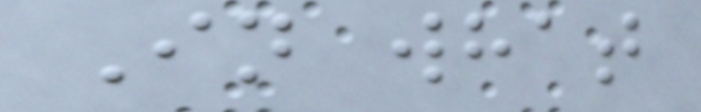In what
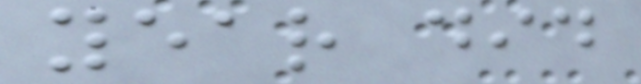year did
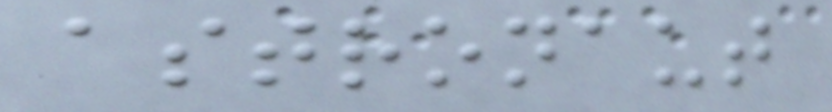astronaut
